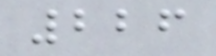226
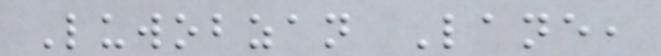Luwobzan Lane,
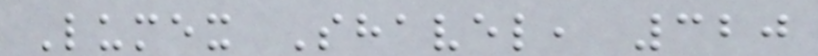Lumex Shavel, 320
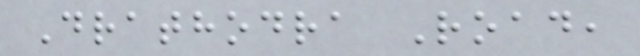Drathodra Road,
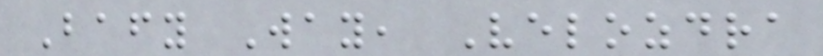Bafy Way, Velozdra
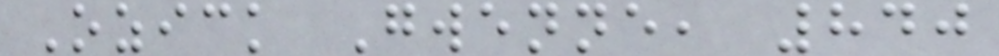Ozick Gwenne, 840
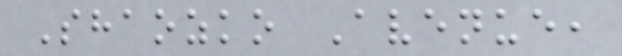Shaozko Avenue,
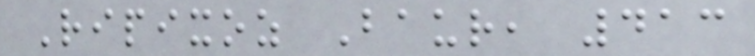Ripixoz Baur, 413
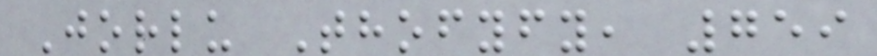Jorlu Thofyfy, 759
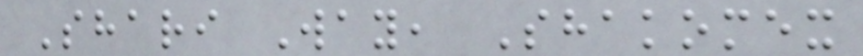Shari Way, Shakomex
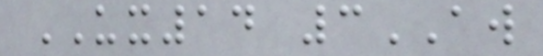UX14 3AW
